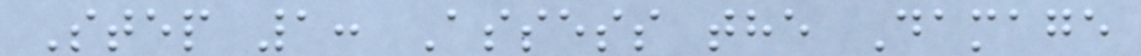Step 1: Assess the Damage
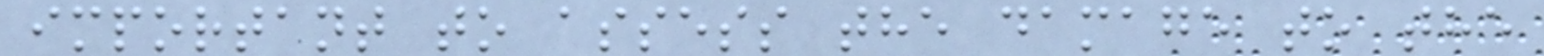important to assess the damage to the
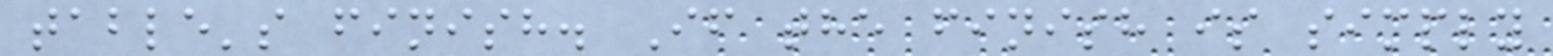table's finish. If the finish is simply
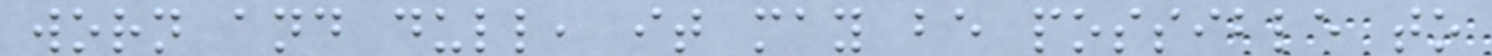worn and dull, it may be possible to
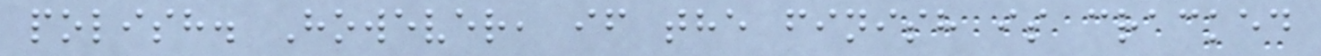polish. However, if the finish is cracked
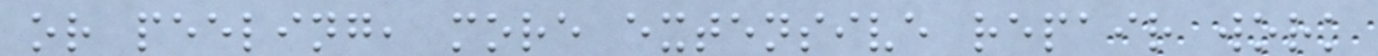or peeling, more extensive repair work
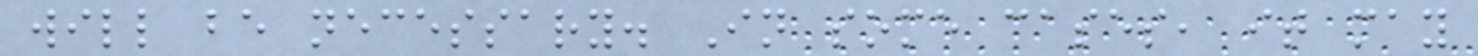will be necessary. In some cases, it may
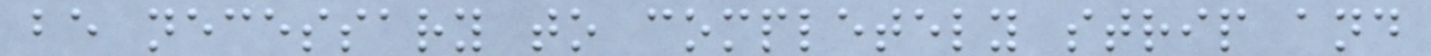be necessary to completely strip and
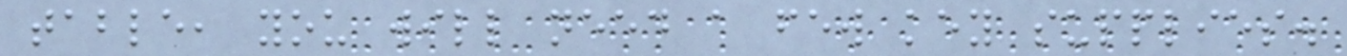table, you will need a few key supplies.
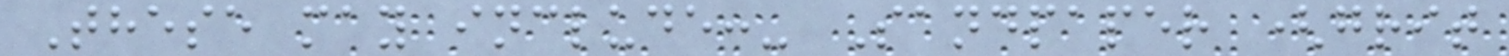These may include:- Sandpaper (grit
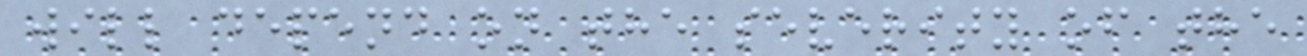will depend on the severity of the
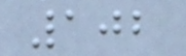102
